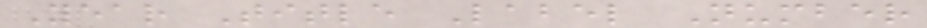Year Title Label Number
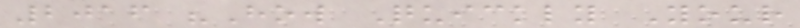2016 "How Quickly Your
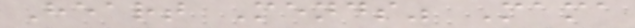Heart Mends" Mama
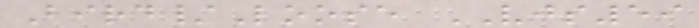Bird/Loose VJS59
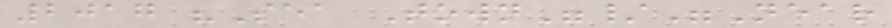2017 "Sea Town"/"Near
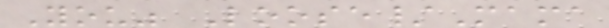You" Loose/Mama
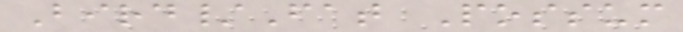Bird/Fat Possum
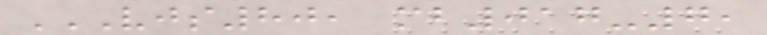VJS80, MB017-7,
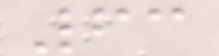63
